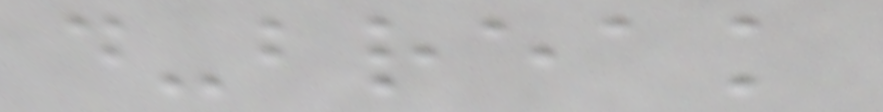d-break
